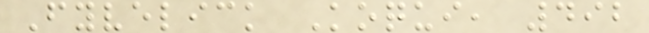Fyvelick Koqui, 492
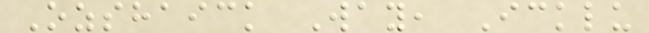Ozshaick Way, Icklu
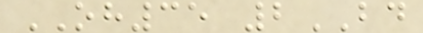OH35 2BD
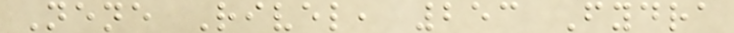Nene Rivel, 253 Fydra
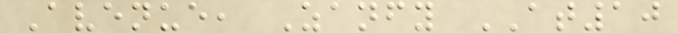Avenue, Zanfy AT10
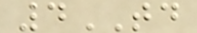4TD
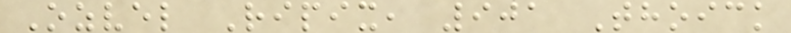Ozvel Ripix, 901 Thoick
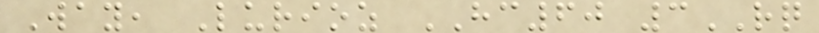Way, Lurioz HC60 3RQ
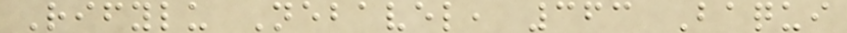Rifylu Nebavel, 363 Baqui
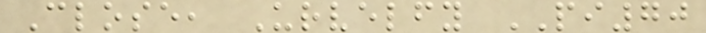Close, Urvelfy PI70
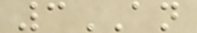3AN
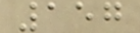157
